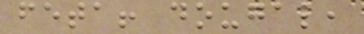feta! dougal,
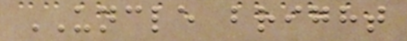UNCLE bright
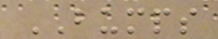BUMPS
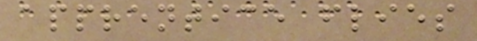apprentice flies
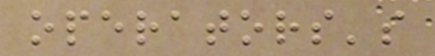operators's
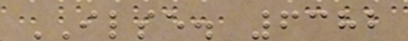ILSE. 6382
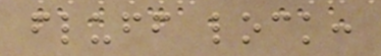fluff lock:
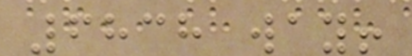6838 way!
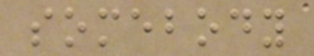somebody
